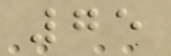75
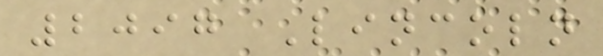2097 Lincoln
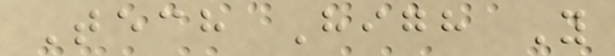Tech High Y
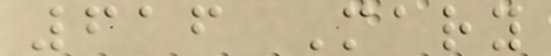616 Mary
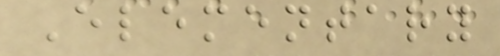Elementary
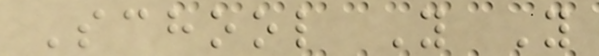School Y Y
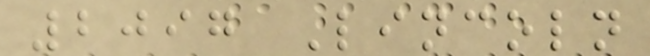2097 Lincoln
